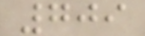709
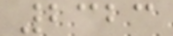2323
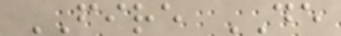FIRE DE
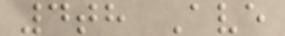4th Ave
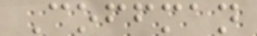Coffman
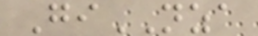GiNZA
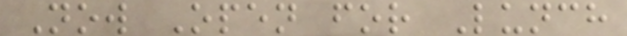Now Open for Lunch
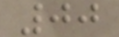00
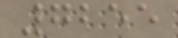7255
